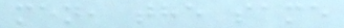men, the same
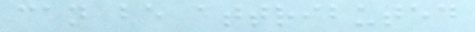can be attributed
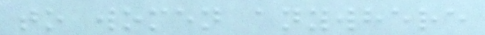to women anywhere
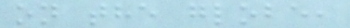on the globe,
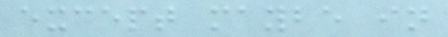except maybe in
